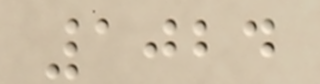1024
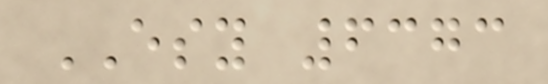ESY 6373
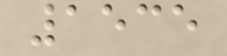1535
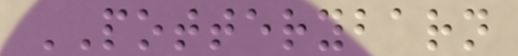POTTERYBARN
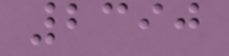2390
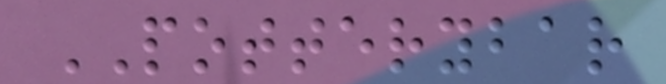POTTERYBAR
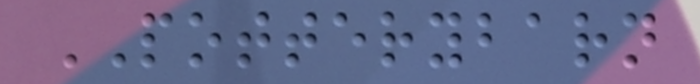POTTERYBARN
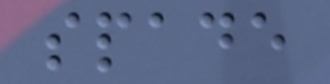spade
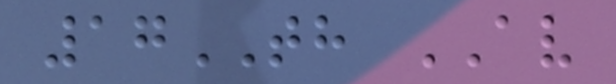17TH AV
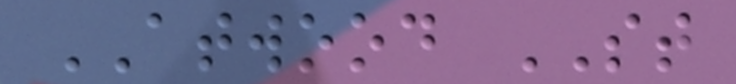ATWOOD ST
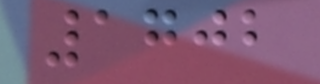1702
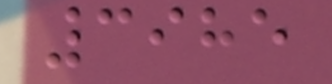3985
